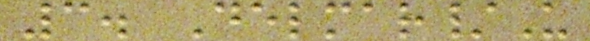3. Delmar/U
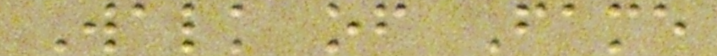Walk of Fame
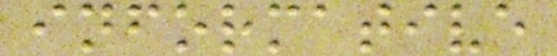informative
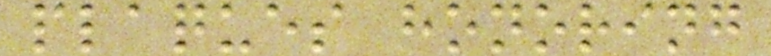plaques honoring
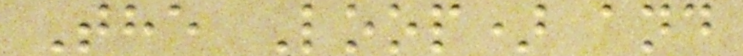The Loop) and
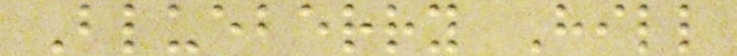Blueberry Hill
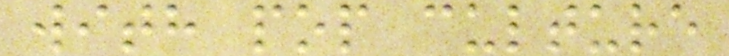with pop culture
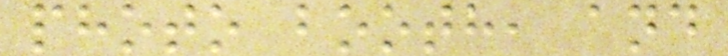photo booth, and
